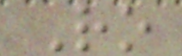Ro
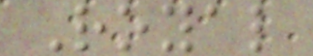Royal
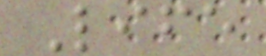Life
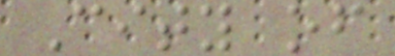City of
